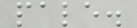pale.
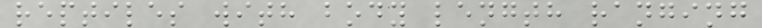reptiles with body length ranging
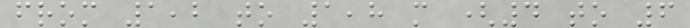from 1,2 to 1,8 m (4 to 6
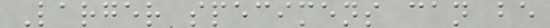Larger specimens can be
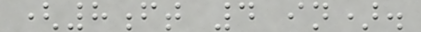(8ft 4 in).
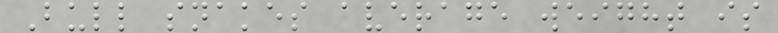Bull snakes average weight is
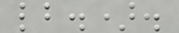lb.).
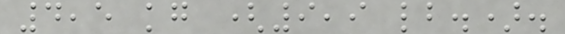4,5 kg (9,9 lb.).
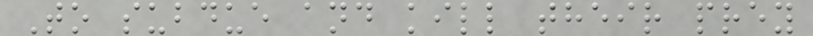To subdue and kill their prey
